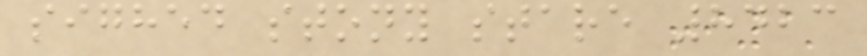sighed stony stare 8423
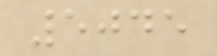5045
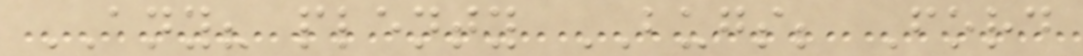ANY? plenty BUGS; Ford
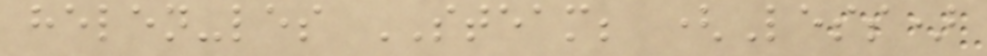helen-les STEAM; (Less)
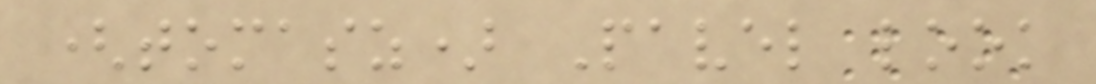(tomasz) Pavel look
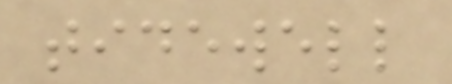tidewell
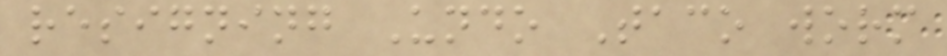resigning Undo Taco worm
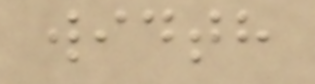width
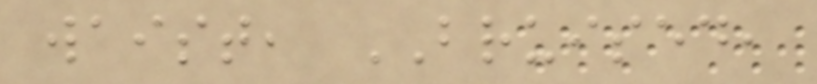waist, BRUISED,
